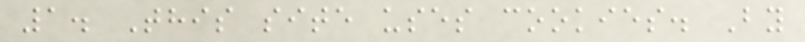1. This site uses cookies. By
